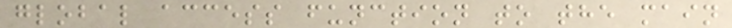global access function to the main
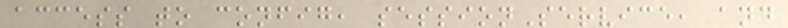access to config, sessionService, and
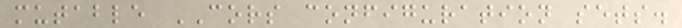mutable CORS configuration sets.
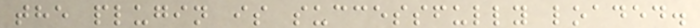the plugin is successfully loaded.
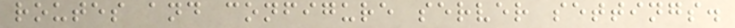routes and configure server settings.
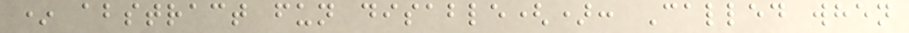* abstract fun disable(): Called when
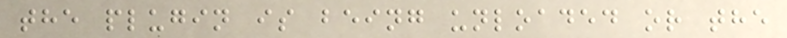the plugin is being unloaded or the
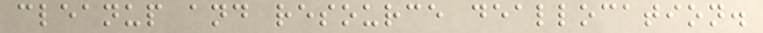cleanup and resource deallocation.
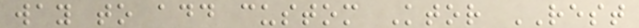way to add custom Ktor REST
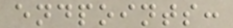endpoints:
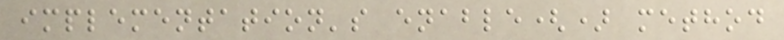implementation's enable() method
